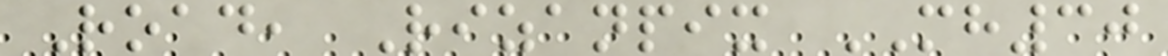Road, Rizanpix MH30
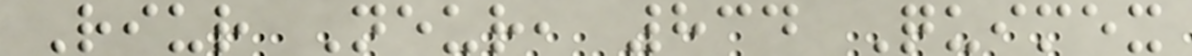Riur Neur, 834 Quimex
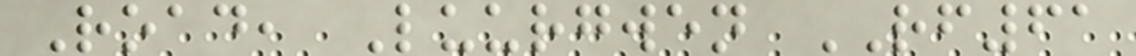Road, Luurgwen RF61
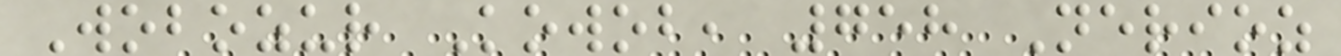Wobozur Kowob, 758 Nerioz
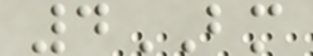4BM
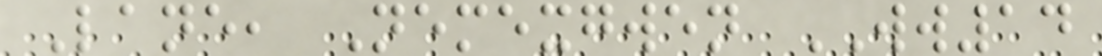Lane, Nemexgwen WW14
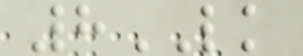8LK
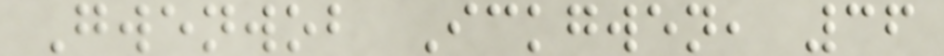Gwenwob Ickgwen, 36
